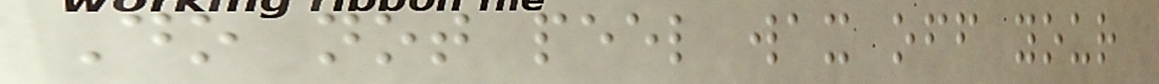Do not peel wax off your
